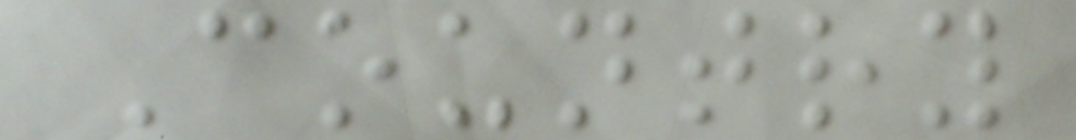Country
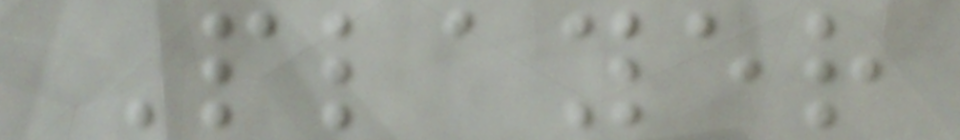Player
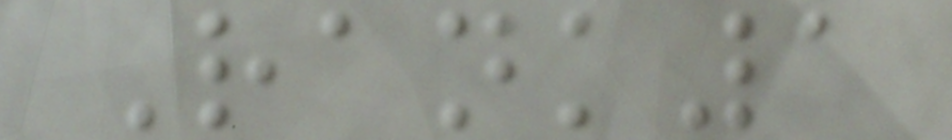Rank1
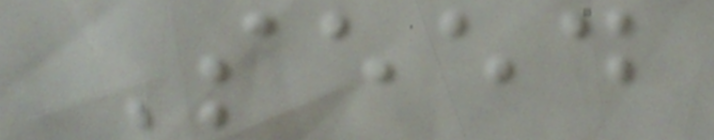Seed
